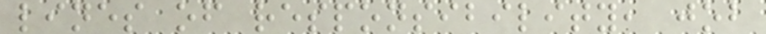lines of responsibility, job
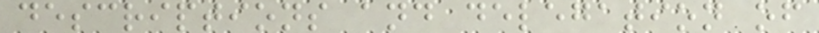descriptions and delegation of
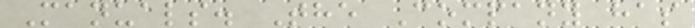Manuals. The Company has
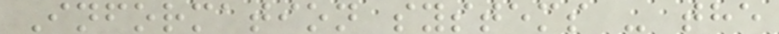Information systems - the
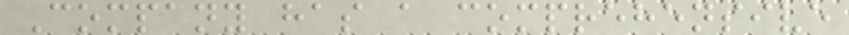Company has a comprehensive
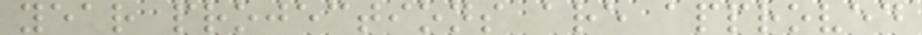year projections are approved
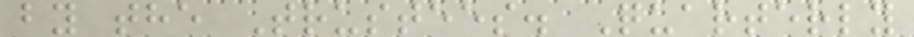by the Trustees. Quarterly
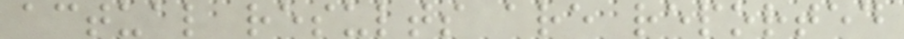actual results are reported
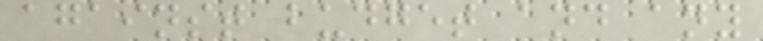against budget and any
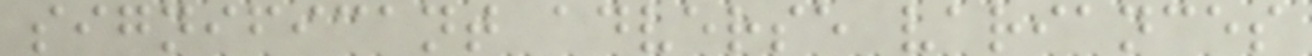significant adverse variances
